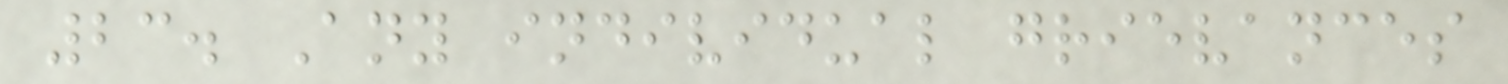23. Any individual grievances
